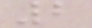2
